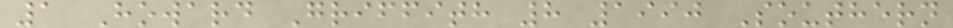1 Howard Griffith 8 1990 Southern
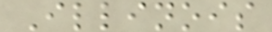Illinois
